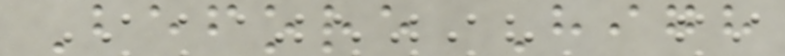Before High
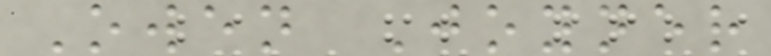Owen Joyner
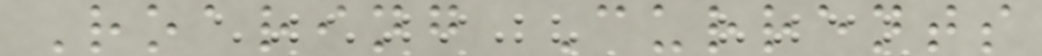Roaring Currents
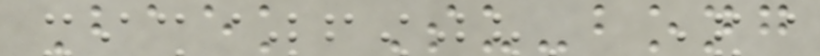Baek Su-bong
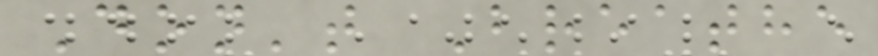Don't Breathe
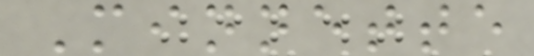Minnette
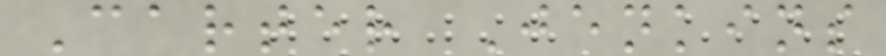Carter Jenkins
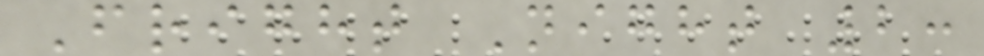Fright Night 2:
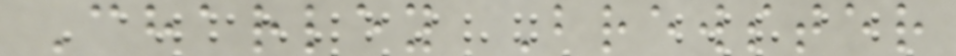Charley Brewster
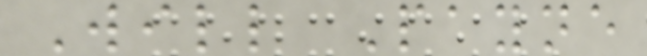Will Payne
